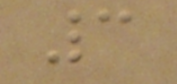3
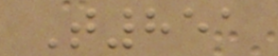T851
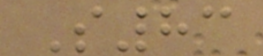S83
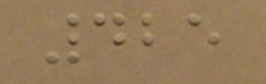425
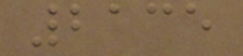2135
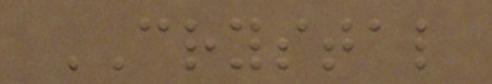CRYSTAL
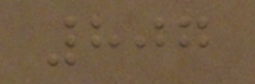807
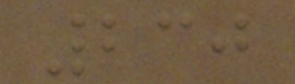230
